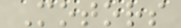Motors
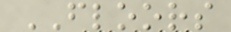FLOORS
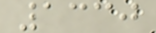1330
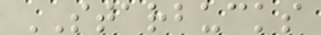STARBUCKS
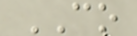CO
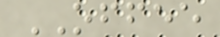OFFEE
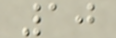10
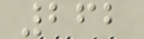262
